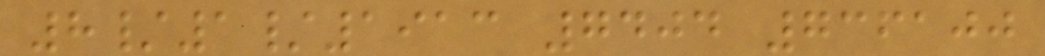8/1/1913 7404 736100
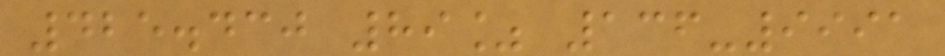425.430 89% 136-9991
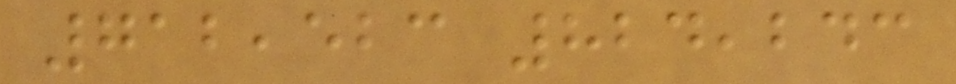712,523 824,243
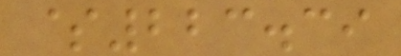$223.39
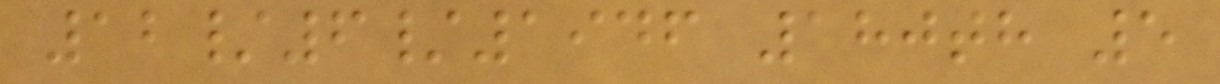12/6/1946 180th 5
